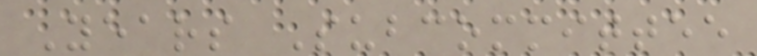Years Subcommittee
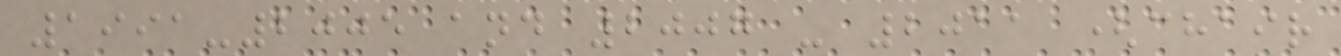1991-2005 and 2007 - 2011 (chair
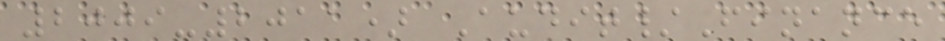2009-2011) Audit/Finance
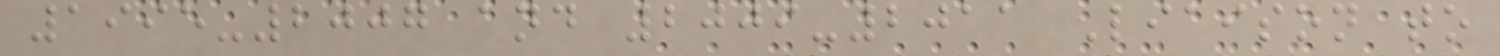1995-2007 and 2009-2011 Liaison to
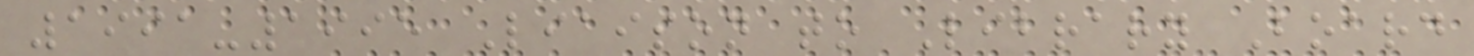1991-1995 Liaison to Library Board
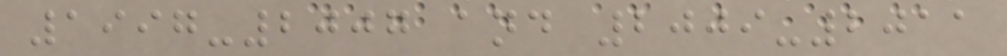1997-2007 and 2009-2011
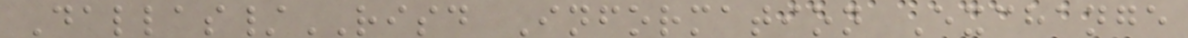Dallas/RISD Information Exchange
